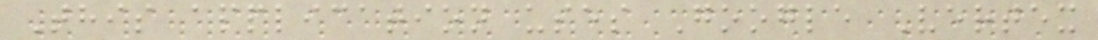This application uses Google Vertex
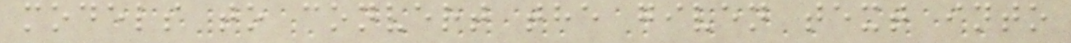models to convert the given text into
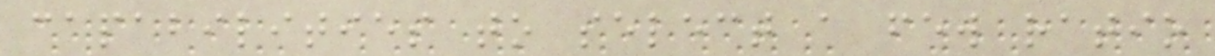capabilities to select a few ratio
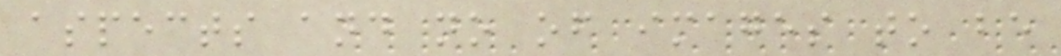aspects and no of images to be
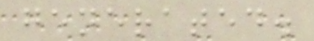generated.
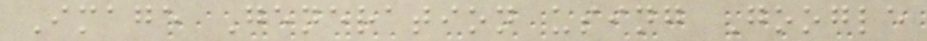Image Generation using Google
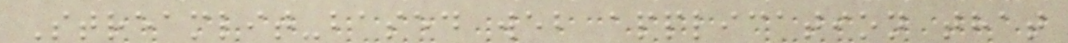Streamlit-based web application that
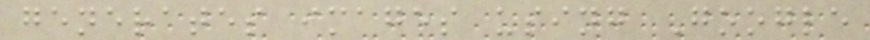generates images using Google
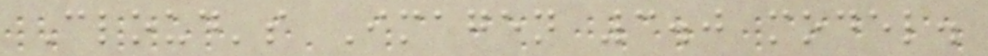Cloud's Imagen 3.0 model.
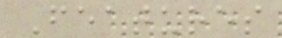Features
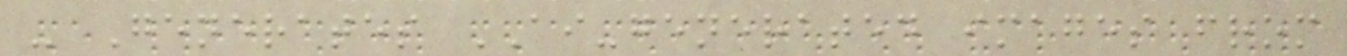- Generates AI-generated images from
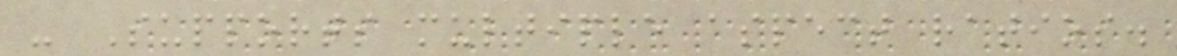- Supports multiple aspect ratios.
